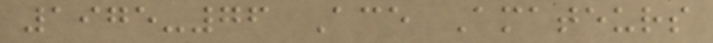1975-76 Ace Amateurs
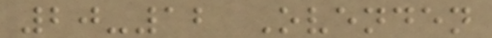20-12 Ovenden
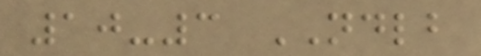10-3 NDLB
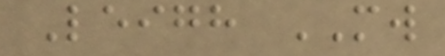Leigh MW
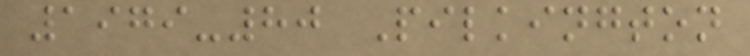1979-80 Pilkington
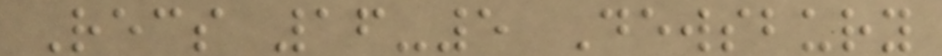Recs 16-5 Dewsbury
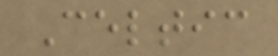Celtic
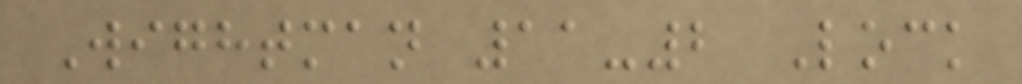Wightman 11-2 Lock
